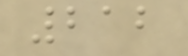212
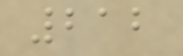212
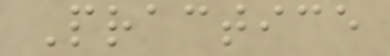Practice
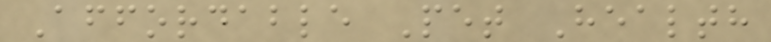Affordable Pet Health
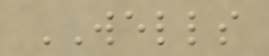WELLS
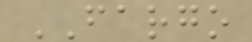FARGO
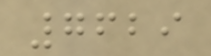7629
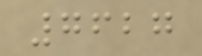7627
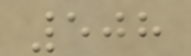508
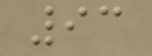93
